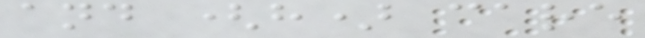and (h) care
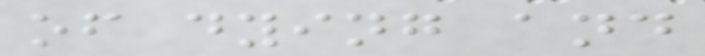of dying and
